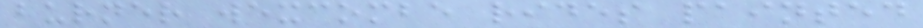burner wexcombe rides painted
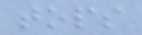tops
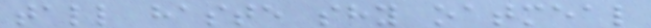tall haste shy oatmeal
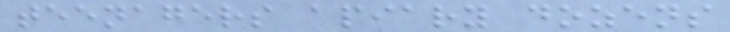teenagers apiary dozens
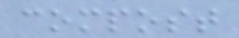compost
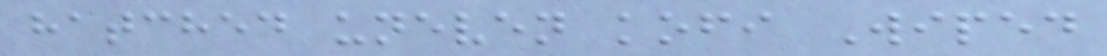hatched uneven kofi Wiped
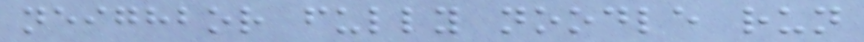neighbor fully noodle run
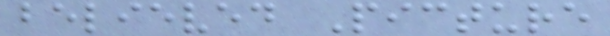believed Picture
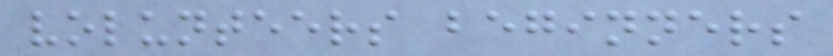volunteers beginners
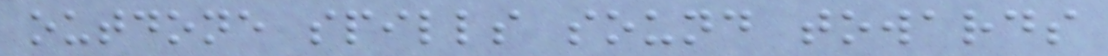outdone spills sound towards
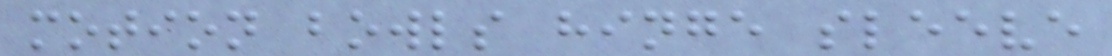motion bowls hinge sleeve
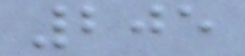205
